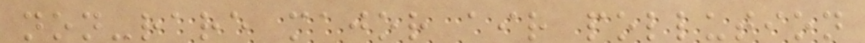non-rare major air pollution
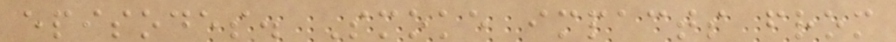episodes. Smoke impacts from
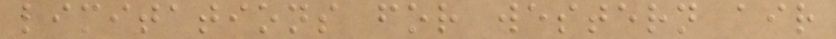limitations for western air
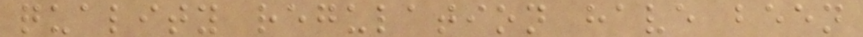quality regulation have been
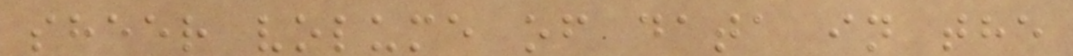sheer volume of data in the
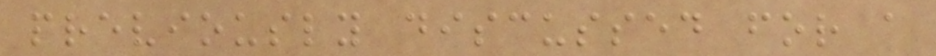previously discussed for a
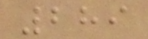289
